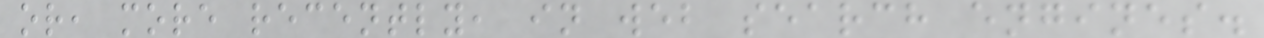or, more recently, in web search engines.
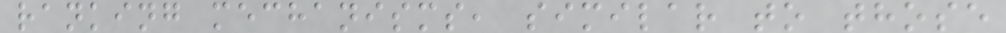ranking mechanisms, similar to those
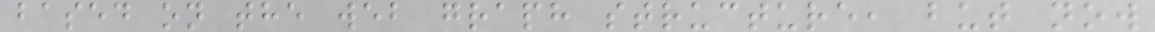based on the web graph structure, but now
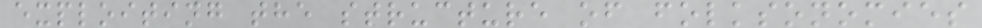exploiting the structure of folksonomies
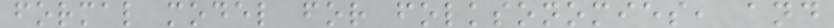formal model for folksonomies, and
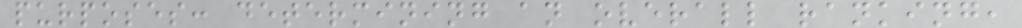purposes: determining an overall ranking,
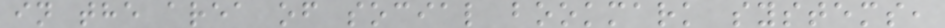in the area of social bookmark systems,
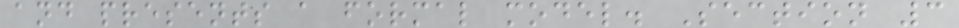and presents a formal model. Section 3
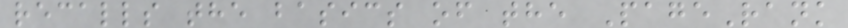recalls the basics of the PageRank
